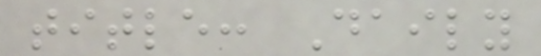title: Daily
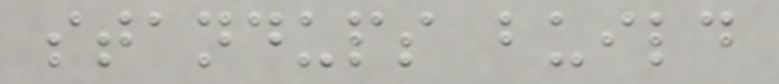standups build
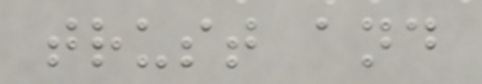trust and
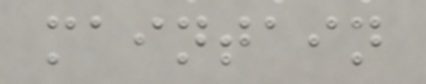maintain
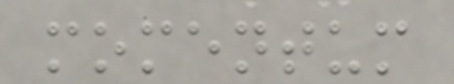momentum
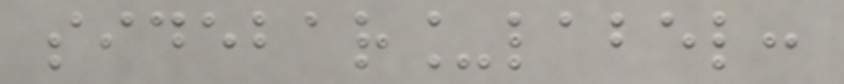sidebar_label:
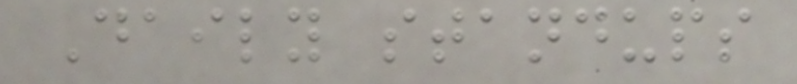Daily standups
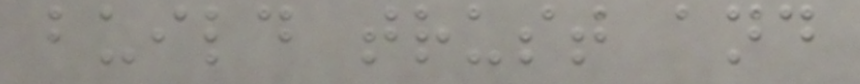build trust and
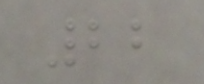22
